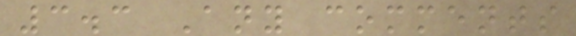3.3 Any comments
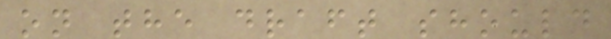on the draft should
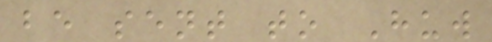be sent to Huw
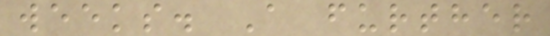weeks. A further
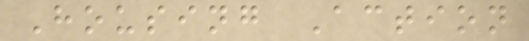Housing Action
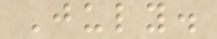July.
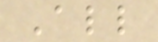All
